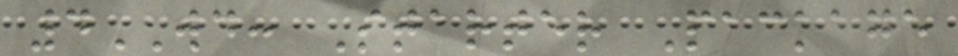4WD: Starter Package
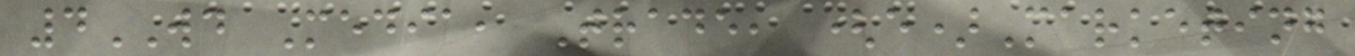4WD Media, Trade, (e)Marketing
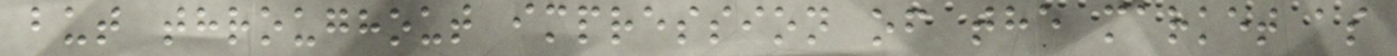but throughout impression of the market as
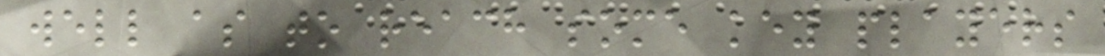well as to reach some key players
